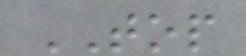TOP
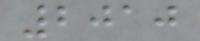2010
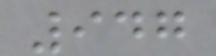947
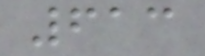613
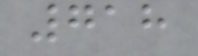718
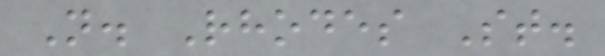N. Rhodes St.
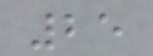25
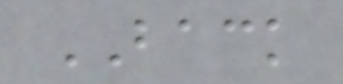BACK
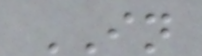IN
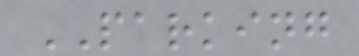PARKING
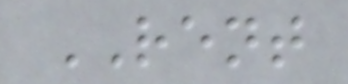RENT
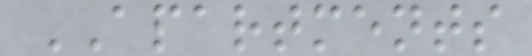APARTMENTS
